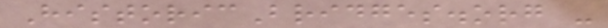HistoricBridges.org -
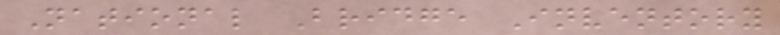National Bridge Inventory
